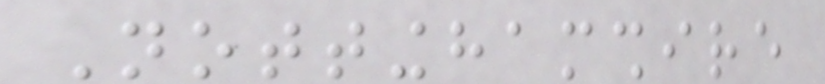Nottinghamshire
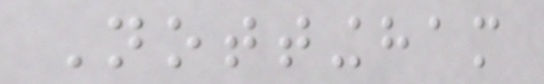Nottingham
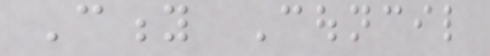City Council
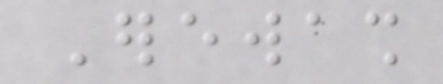Erewash
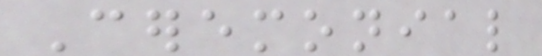Ceremonial
